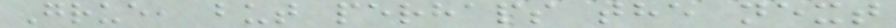Grue, but perhaps the next
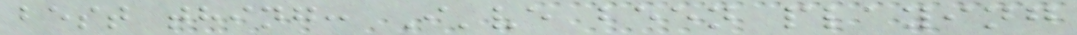best thing: I've been playing
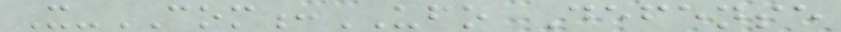X-COM:UFO Defense
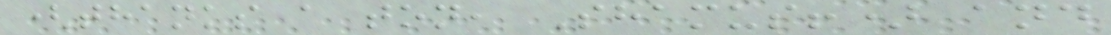(thanks a ton, Shamus!) and
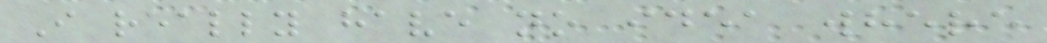I really have no idea where
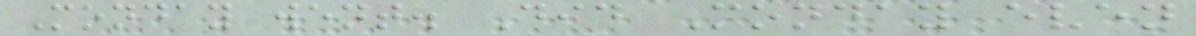Monday went. Did Monday even
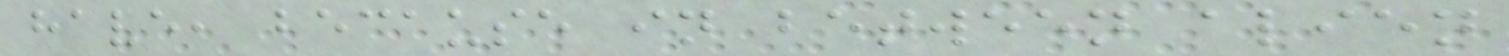have, because in between alien
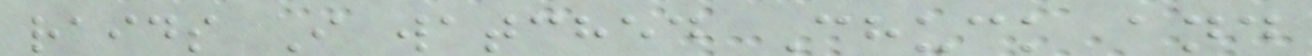raids I watched Chuck and
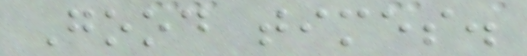Good times.
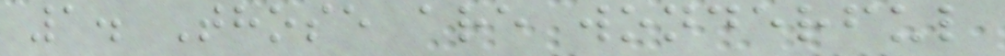1. Those are wonderful
